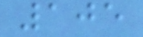105
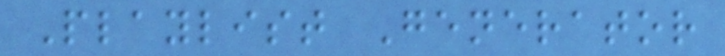Playlist Generator
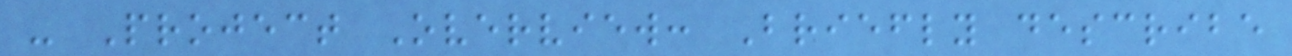- Project Overview: Briefly describe
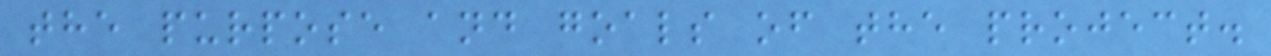the purpose and goals of the project.
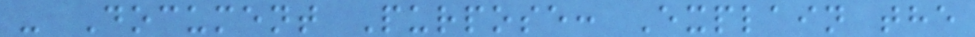- Document Purpose: Explain the
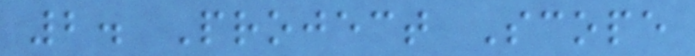2. Project Scope
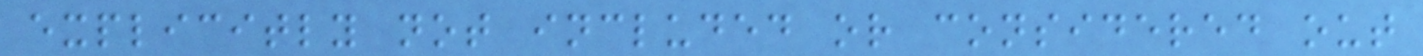explicitly not included or considered out
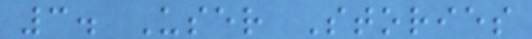3. User Stories
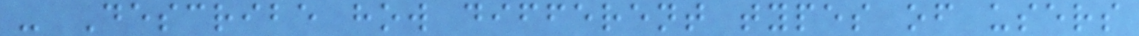- Describe how different types of users
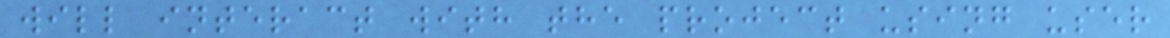will interact with the project using user
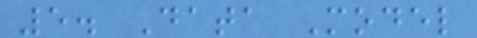5. Data Model
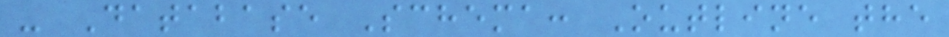- Database Schema: Outline the
